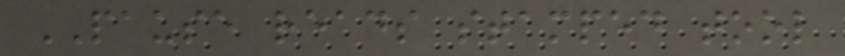PAUSE reads stamped tool
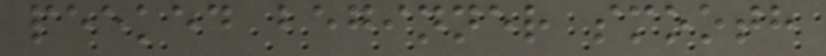peeked beginner smooth
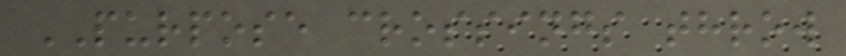PURPOSE crossings throw
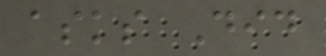asks Did
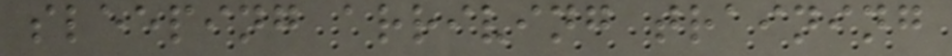sleeping arriving training
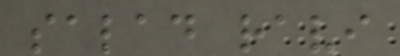salad ravi
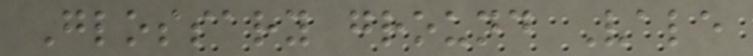Glossary ground Vale
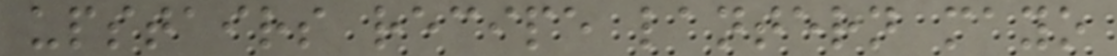upstairs recipe lantern mayo
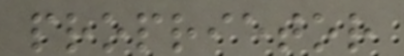proprietor
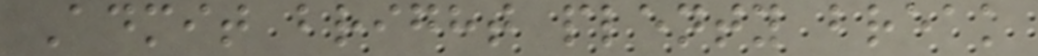Admit bright plenty break
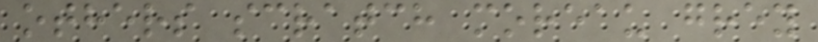others scratch moreau grey
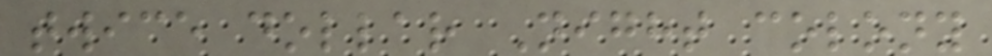twice dollar Night colony
